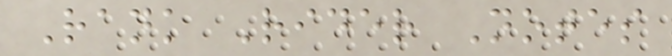Rank Rider Notes
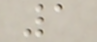1
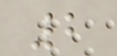2
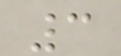3
